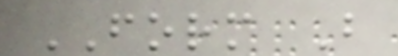FORM B
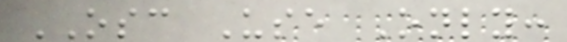OSC Use Only:
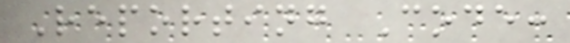Reporting Code:
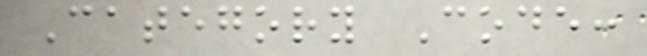Category Code:
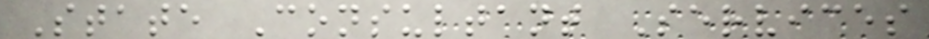State Consultant Services
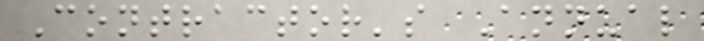Contractor's Annual
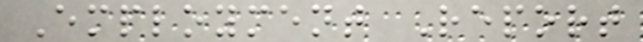Employment Report
